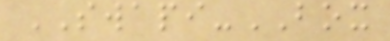SWAPI-BOX
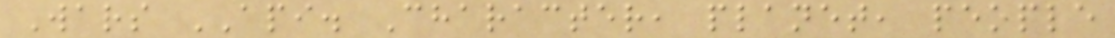Wars API. Character, planet, people
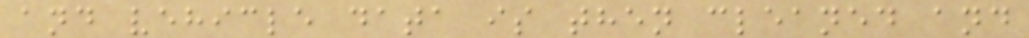and vehicle data is then cleaned and
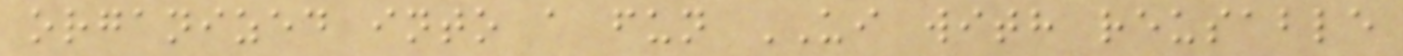organized into a fun UI with reusable
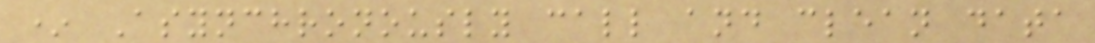* Asynchronously call and clean data
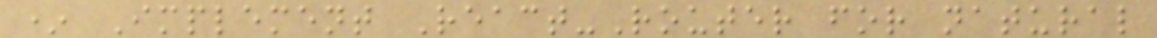* Implement React-Router for natural
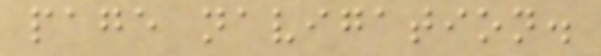page navigation.
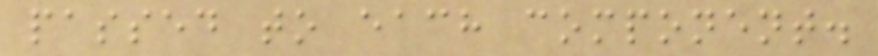passed to each component.
